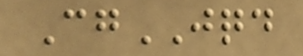CgJQD
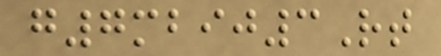g7mbij3Rt
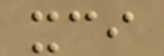xci
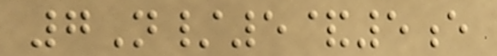7N/5&5e
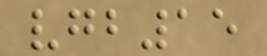vgb15
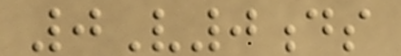0V0ds
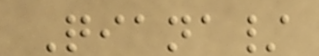Qiana/
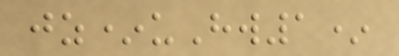jz*uHw1*
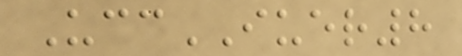UccIUER8
